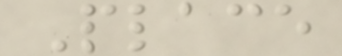Place
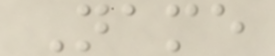Name
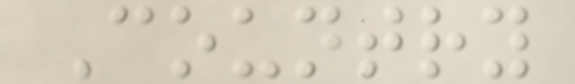Country
